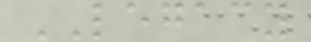LEGACY
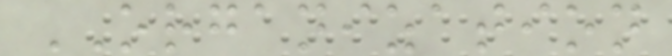ORGANIZATION
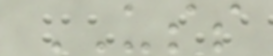USS
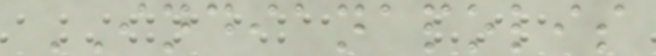INDIANAPOLIS
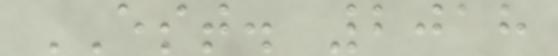EST. 2018
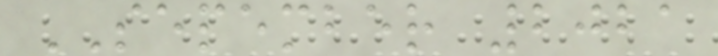SEPEMBER 2021
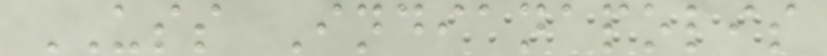USS Indianapolis
